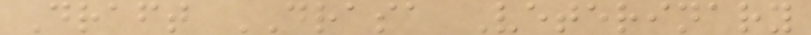Draft DRASA Veterinary
